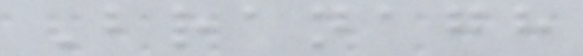Branagh
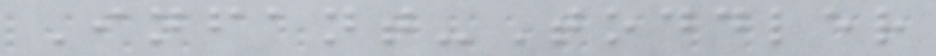Infant-Toddler
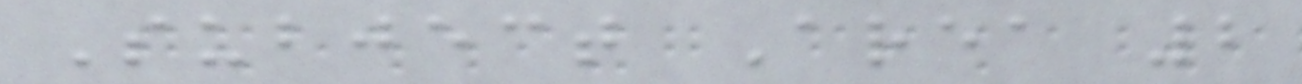Subject Area 2
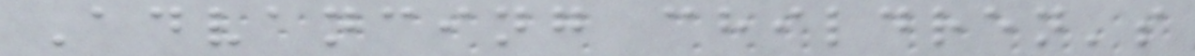Advancing children's
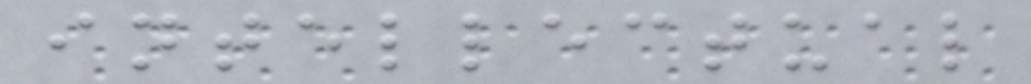intellectual
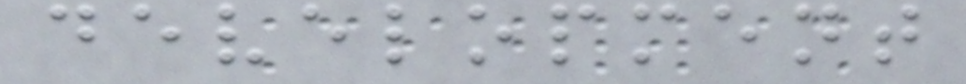development
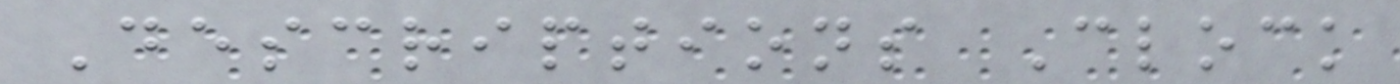Descriptions Clock
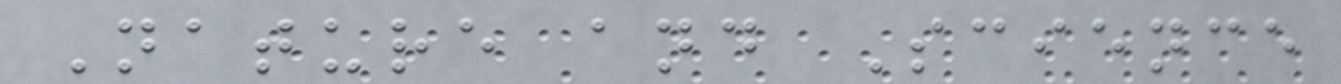Nature and Science
